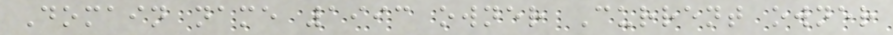Domain name 1993 owner Current owner
